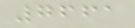7661
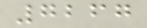7267
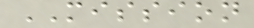MISSION
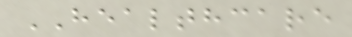HEALTHCARE
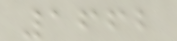1662
